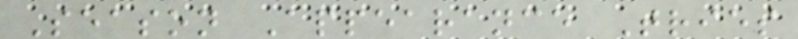Season Appearance Tries
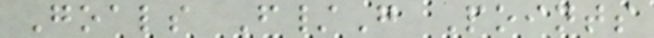Goals F/G Points
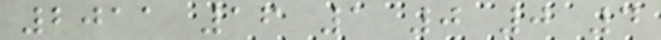2011 16 1 0 0 4
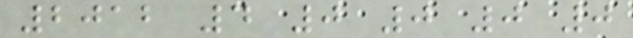2012 4 0 0 0 0
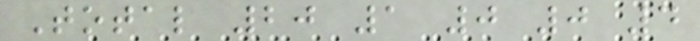Total 20 1 0 0 4
